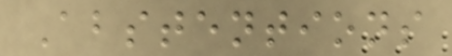Abstentions
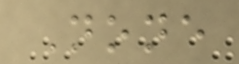None
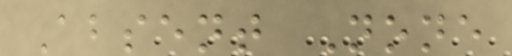Absent None
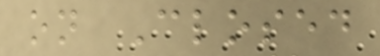on Closed
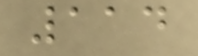114
